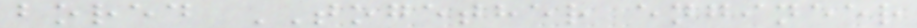bored TOGETHER engineer
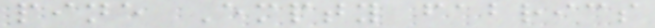pine Empty fabrics
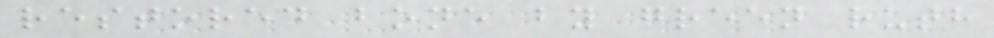restored bone by green ruth
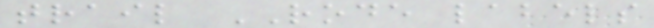trail RODE labels
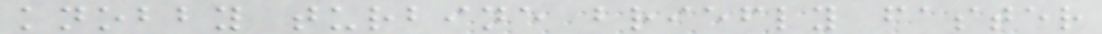knobby turbine briefly faster
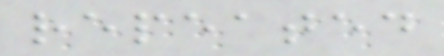repeated
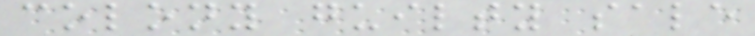colony guilty sale
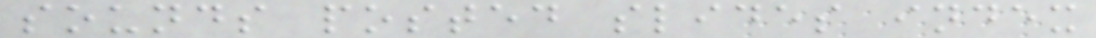sounds posted slides index
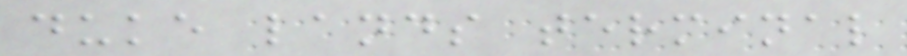duke lands terminal
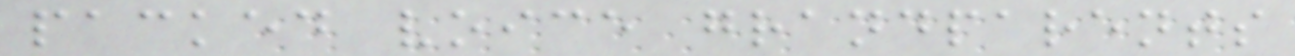packed voice grandparents
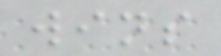wins
